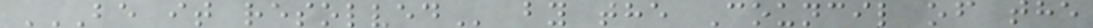BE IT RESOLVED by the Council of the
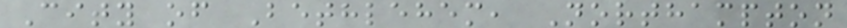City of Bethlehem, Northampton
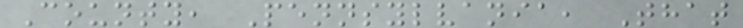County, Pennsylvania, That
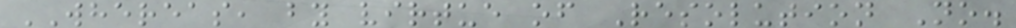WHEREAS, by virtue of Resolution No.
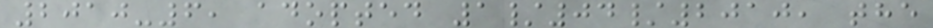2010-6, adopted 1/04/2010, the
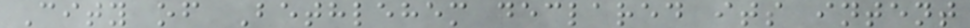City of Bethlehem declared its intent
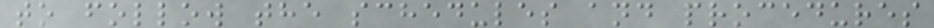to follow the schedules and procedures
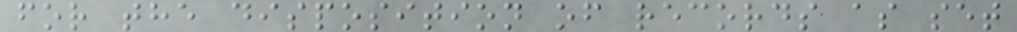for the disposition of records as set
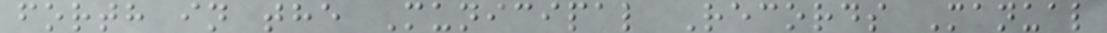forth in the Municipal Records Manual
